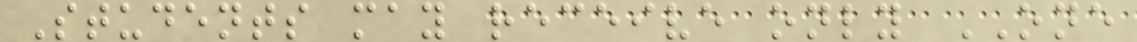Students may receive only ONE
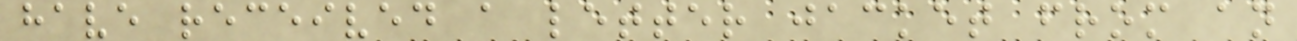have received a letter jacket from an
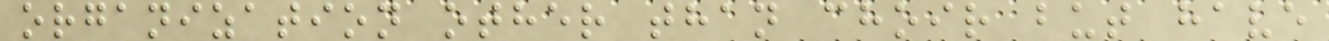organization other than choir but have
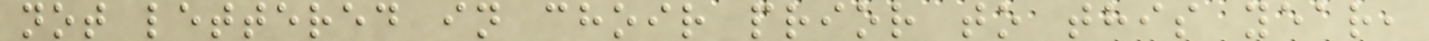not lettered in choir prior to this year,
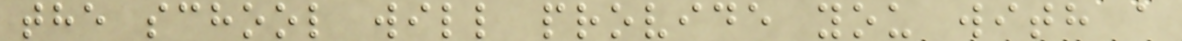the school will provide you with a
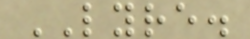LYRE.
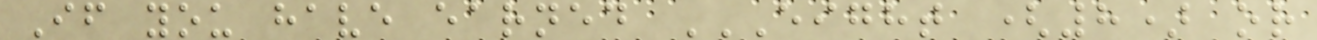If you have earned EIGHT (8) OR
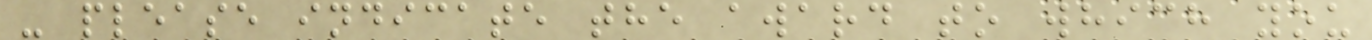- please indicate the award to which you
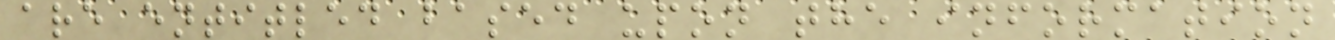are entitled based upon the information
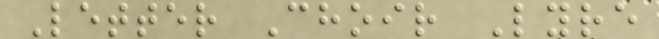Letter Choir Lyre
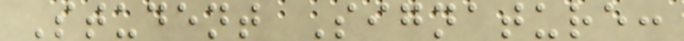Student Signature:
